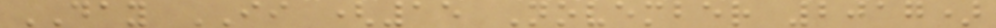DAY II (15 November 2017)
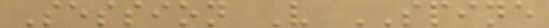Session V SPINE
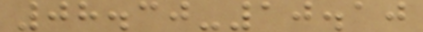08.30-10.10
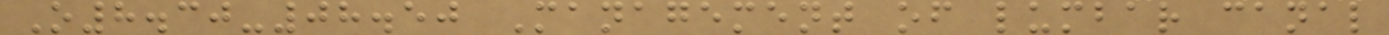O8.30-08.50 Management of lumbar canal
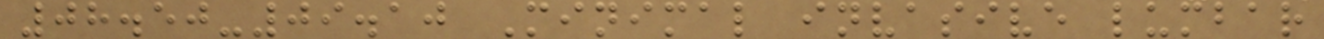08.50-09.10 Minimal invasive lumbar
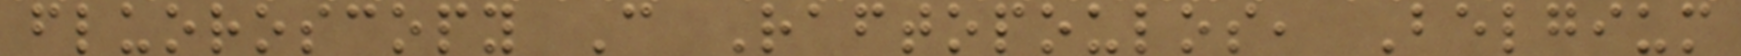fluoroscopy C Raftopoulos, Belgium
